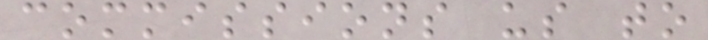commissions us to
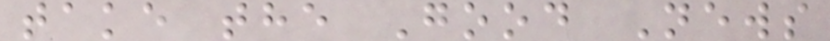take the Good News
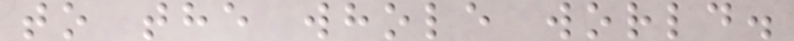to the whole world.
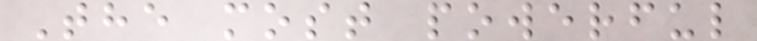The most powerful
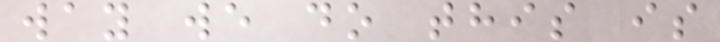way we do this is
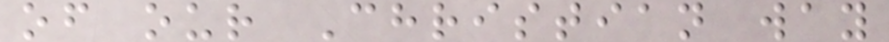of our Christian way
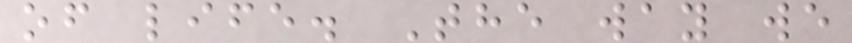of life. The way we
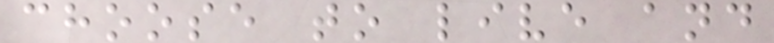choose to live and
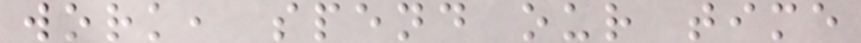work, spend our time
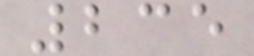235
